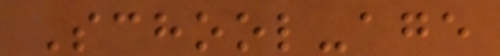School-age
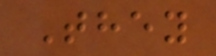They
